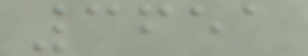3651
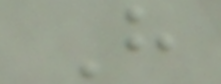H
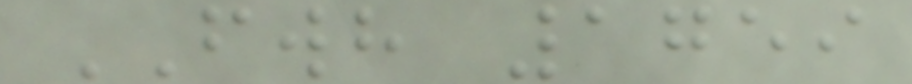FWH 1759
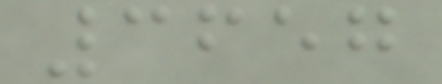3657
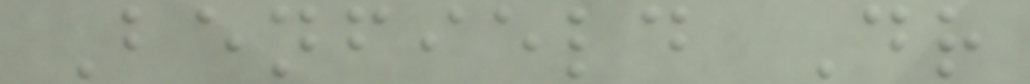Benfield Dr
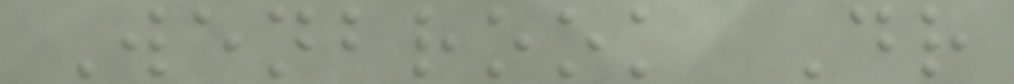Wenbrook Dr
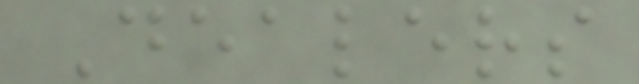Dealers
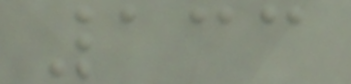133
